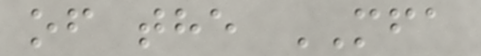of the MFA
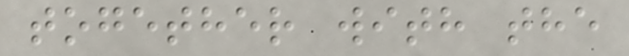together with the
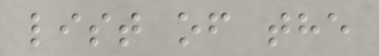list of the
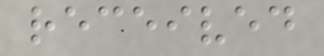received
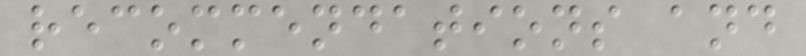recommendations and
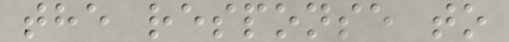the response to
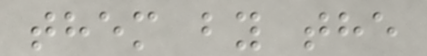them by the
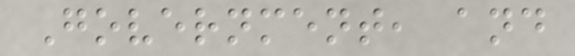Government, and
